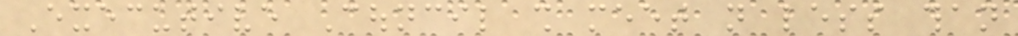Executive Council shall meet not less than
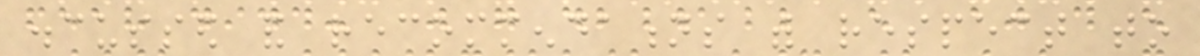discussed and recommendations with respect to
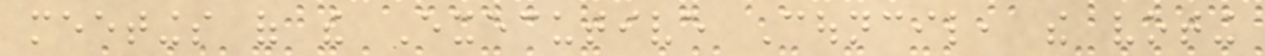meetings of the Executive Council, the voting
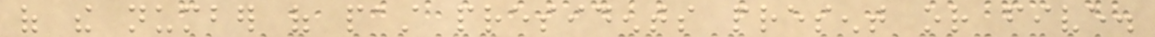of the number of past presidents present or five.
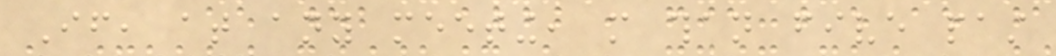If, at any meeting, more than five past
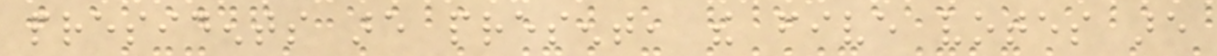presidents are present, the five votes are
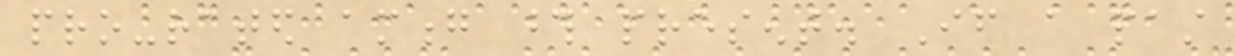pro-rated among those present. If a past
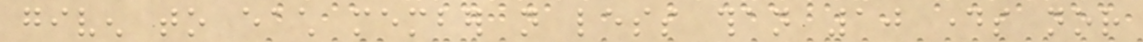given to each member not less than 10 days nor
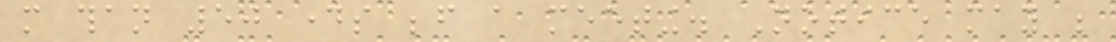more than 50 days before a meeting. Notice may be
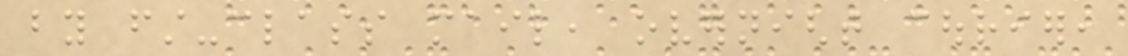by first-class mail, overnight courier,
